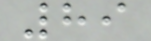89
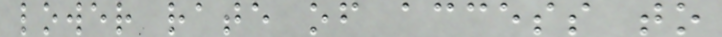lower rate of access to
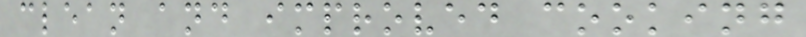clean and improved cooking
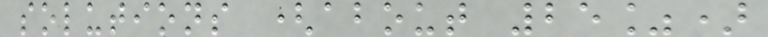solutions (about 25%)
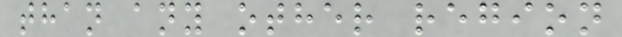than any other region
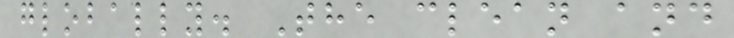globally. The clean and
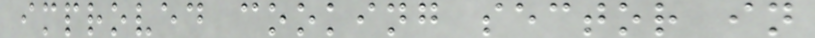improved cooking sector in
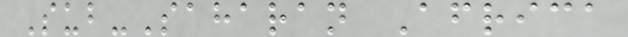Sub-Saharan Africa
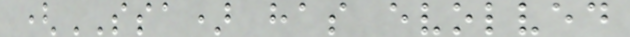(SSA) has evolved
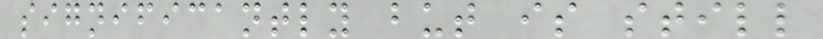significantly but is still
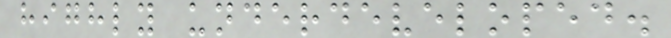highly underdeveloped.
